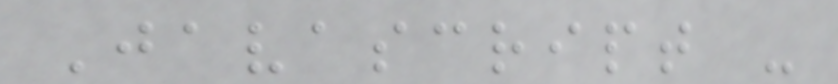Javascript -
